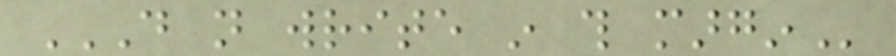DO NOT WRITE IN THIS MARGIN
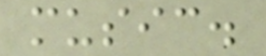music.
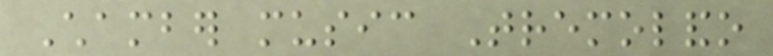Chamber music Tremolando
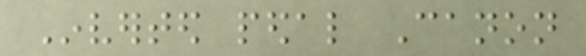Inverted pedal Canon
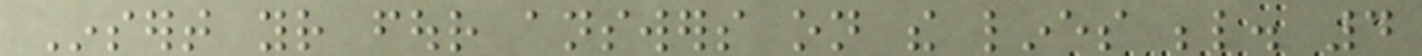Insert your four answers on the lines below. 4
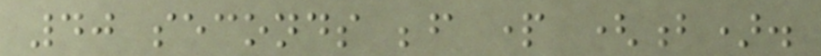40 seconds before part (b).
